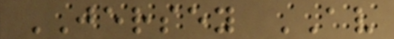JERSEY AV
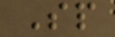Sp
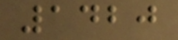1420
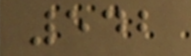542
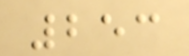253
